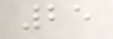25
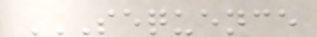SEQUENCE
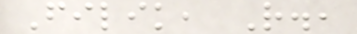Filik, R.,
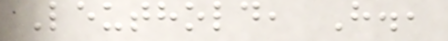Leuthold, H.,
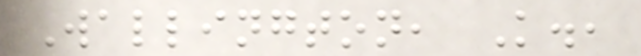Wallington, K.,
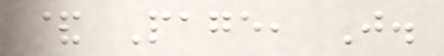& Page, J.
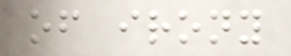of irony
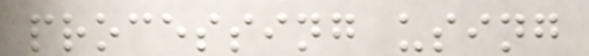processing using
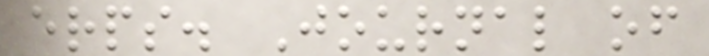erps. Journal of
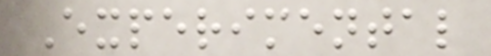Experimental
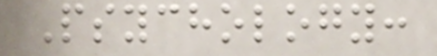Psychology:
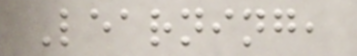Learning,
